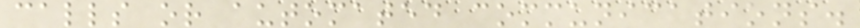calls or automated communications.
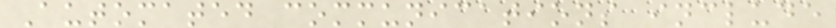Automated communications include
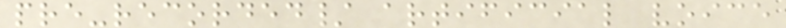pre-recorded/ artificial voice
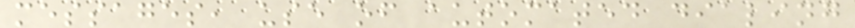messages, use of automated dialing
